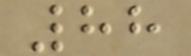88
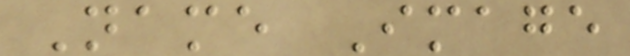Name Image
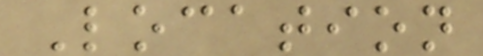Location
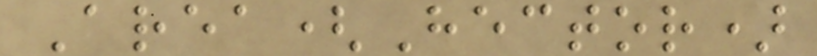Area(Hector)
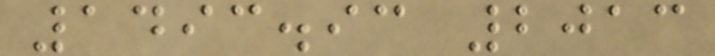1493.93 2013
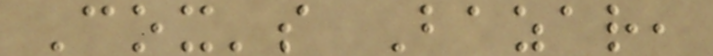Cox's Bazar,
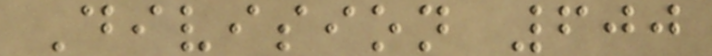Division 600
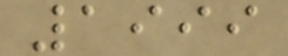1999
